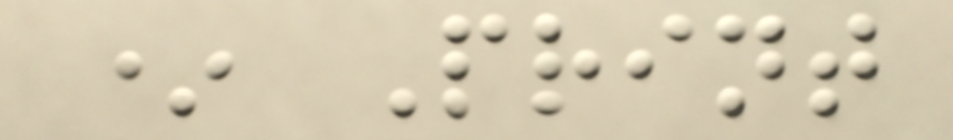* Print
